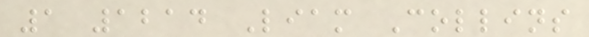1 1214 Liam Collins
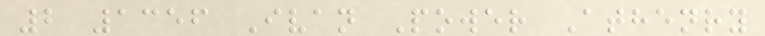2 1356 Ivan Power Athenry
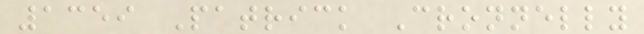1359 Patrick Cronnelly
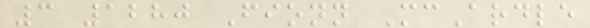3 1280 Fionn McArdle
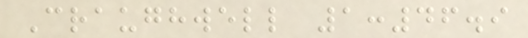Craughwell 1:46.9
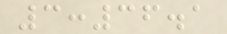3:36.1
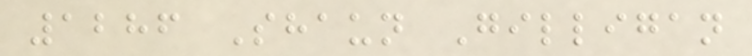1286 Shaun Gilligan
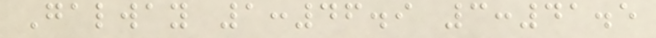Galway 1:46.9 3:41.5
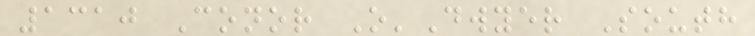1310 Conor O'Dwyer South
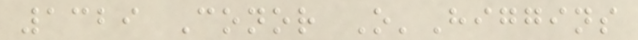1329 Conor O'Higgins
